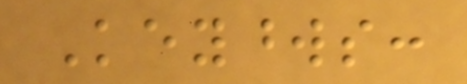Keywords:
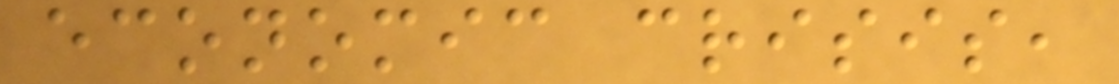economic crisis,
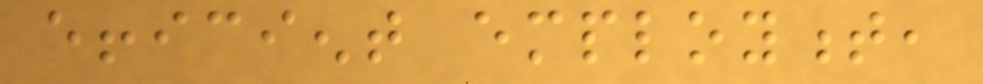efficient employment,
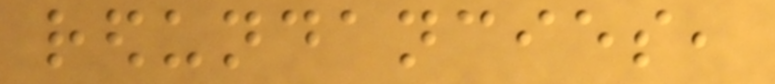redundancies,
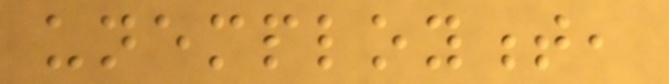unemployment,
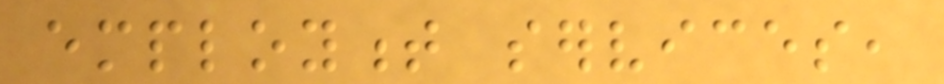employment services,
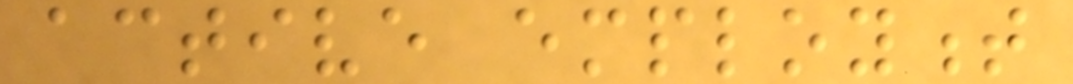active employment
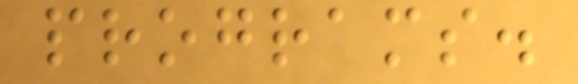programs.
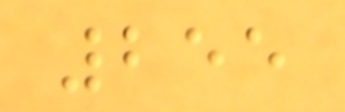255
